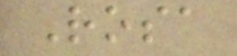Rosa
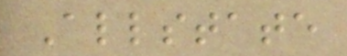Allstate
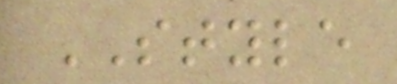STYLE
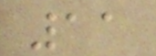11
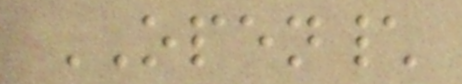OPEN\
